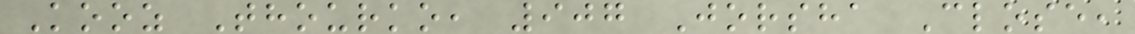Kooz Thourko, 907 Jorsha Close,
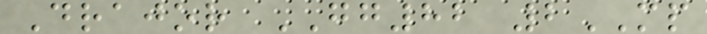Drajor GG82 2MP
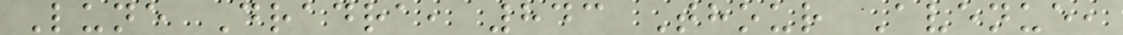Lune Dradra, 843 Thour Avenue,
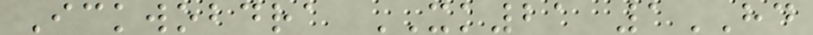Ickwobdra XK21 1HD
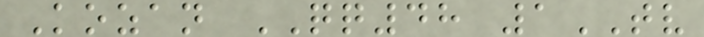Kozan QQ48 1TV
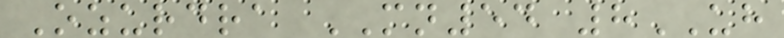Ozurdra MN54 8UH
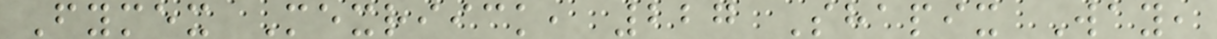Fymex Mexriick, 227 Shapix Way,
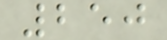250
